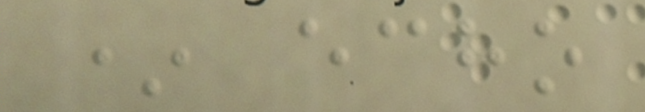* echo
